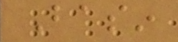Basin
